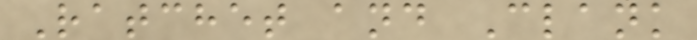Ratchet and Clank
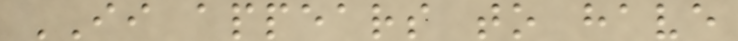II appears to have
